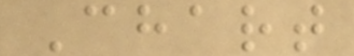Chart
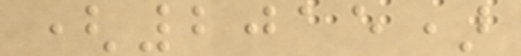(2015)
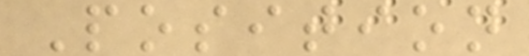Position
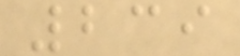239
